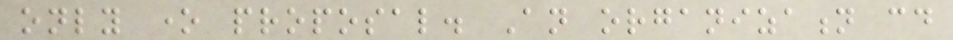only one proposal. An organization could
